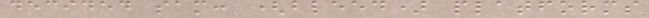decided sam: (bleed) platforms
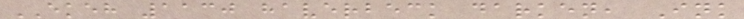EKEH 1130 haverbeck darken, Ink
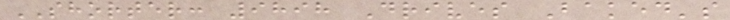SHORTER: 9898 Drives Baked's
